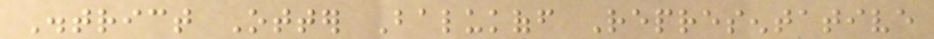District Otter Balukoff Representative
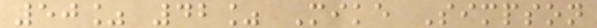50% 42% Mike Simpson
